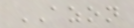AZON
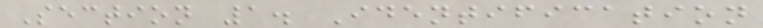Section 1. Identification
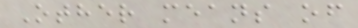Other means of
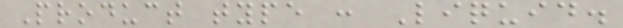Product type : Liquid.
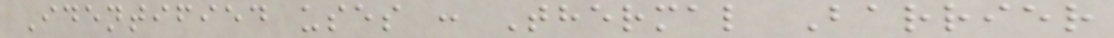Identified uses : Thermal Barrier
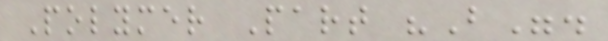Polymer Part "B".
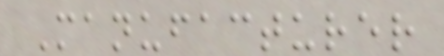Manufacturer
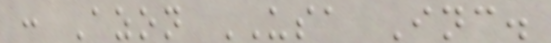: Azon USA Inc.
